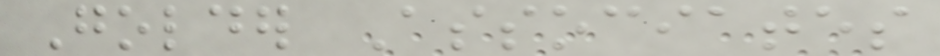Golder Associates
